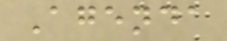Agenda
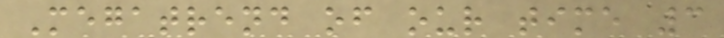Megatrend of our time 3
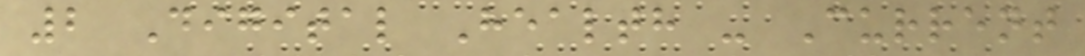2 Digital Health - Current
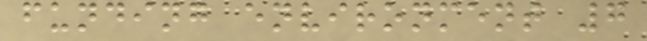funding environment 7
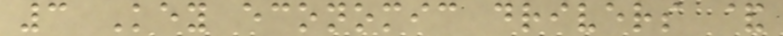3 Key economic drivers &
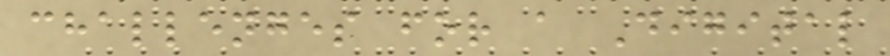challenges for a Digital
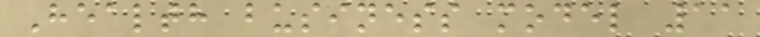Health business model 11
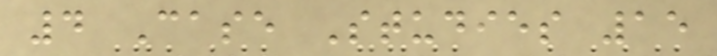4 Case Studies 15
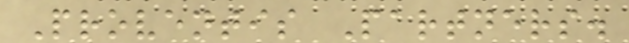Proventis Partners.
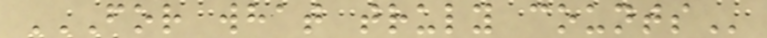FOR WHAT TRULY COUNTS
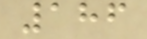186
